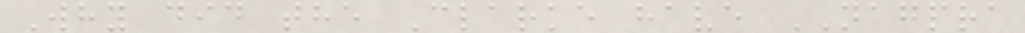Why did the Clarke have NAGPRA
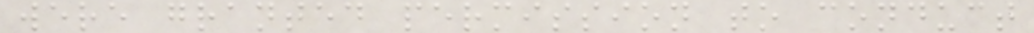were granted permission to conduct
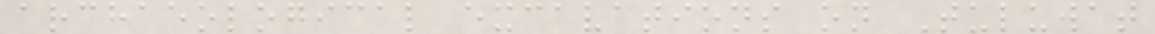archaeological excavations on Tuluwat
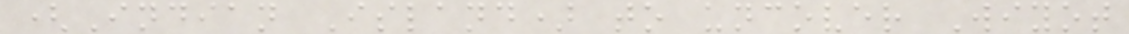(Indian Island) to uncover Wiyot
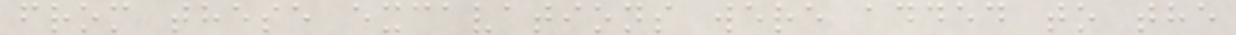from these excavations were added to the
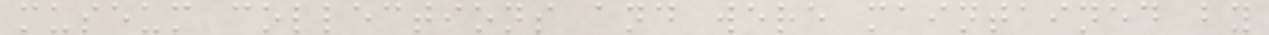museum collections and were maintained by
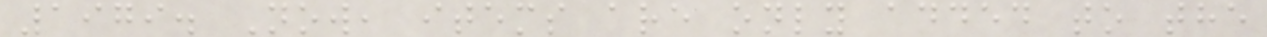1979. Now, items are only added to the
